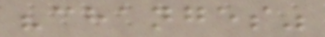"changes"
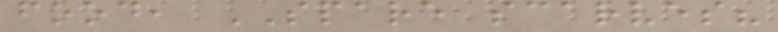food, SPARE scarves?
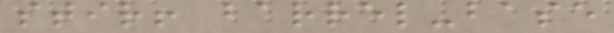stir! barrel-base
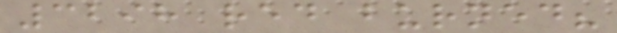3298 red burned?
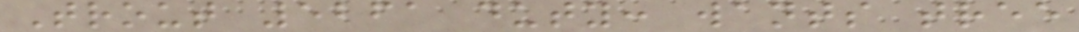Trout 5261 duty: wants tree
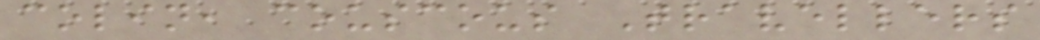colin, couscous Travellers
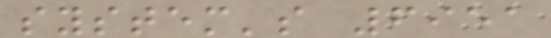system's 6951
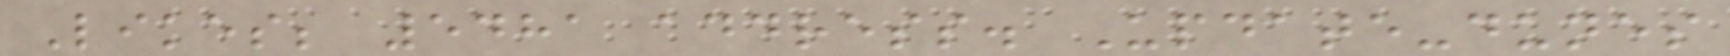Likes; 5481 address. Update-dunes
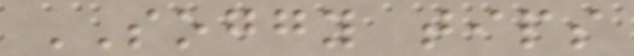SOGGY tips
